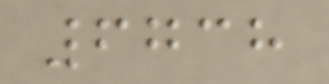6738
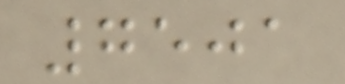7501
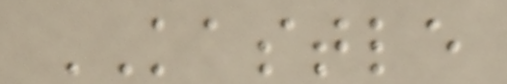KASTLE
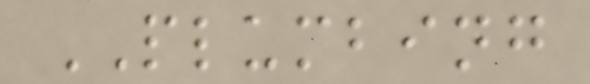PLUMBING
